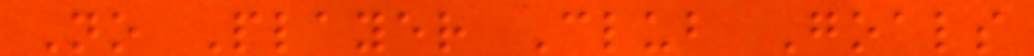No Player Club Goals
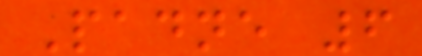Padne 6
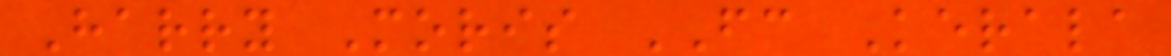Harry Moris FC Kerala
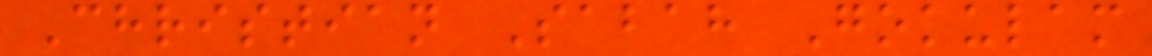Christian Sabah Gokulam
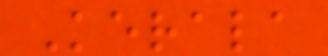Kerala
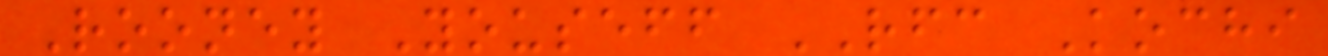Rooney Youseff RFC Kochi
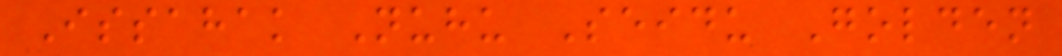Issahak Nuhu Seidu Golden
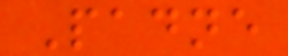Padne
